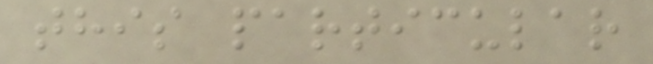this particular
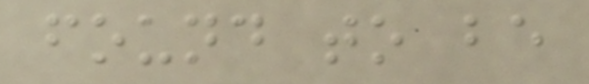found to be
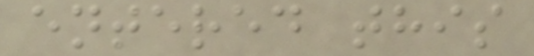entered this
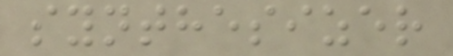synthesizer
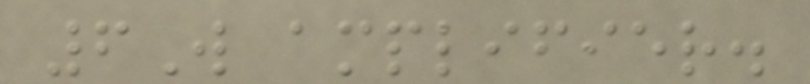6W amplifier.
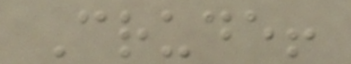Crude!
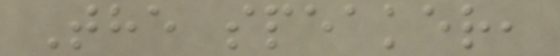The speaker,
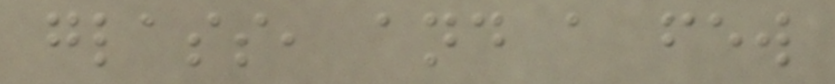glass, and a few
